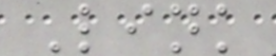Link
